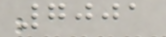7001
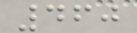460
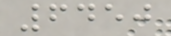6450
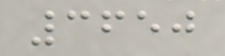3650
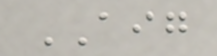AIG
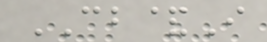CB&I
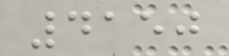4150
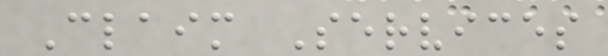Claim Services
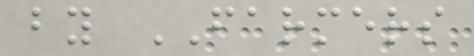by FARMERS
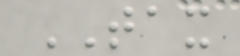TAX
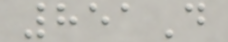851D
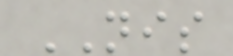NIS
